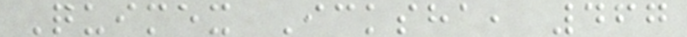Quimex Icksha, 467
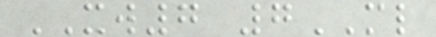XW7 7ML
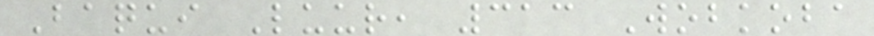Baqui Luur, 313 Wobkoba
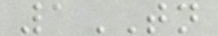1TN
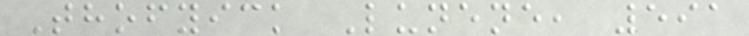Thofyick Lunene, 591
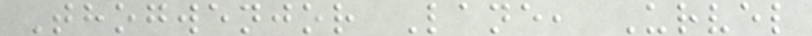Thogwenjor Lane, Urvel
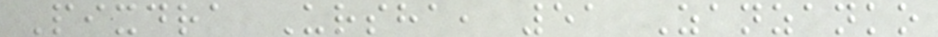Pixdra Ursha, 51 Zanzanko
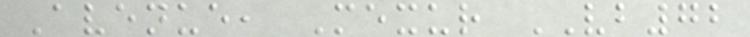Avenue, Mexur VB72
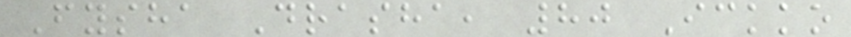Fysha Drasha, 80 Ickko
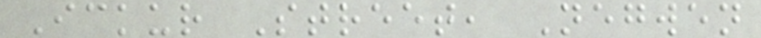Ickur Street, Negwen
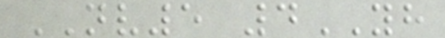NV5 4YH
